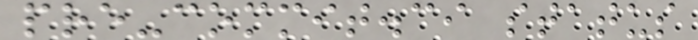pre-commit.ci status
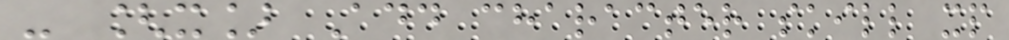- [x] Add character skill xp
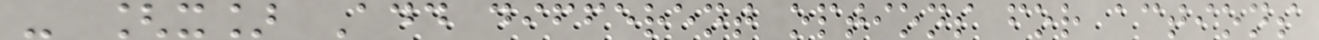- [x] Add different options for actions
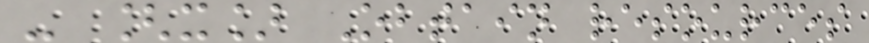- [x] Obtain resources
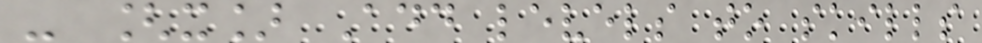- [x] Add levels to skills
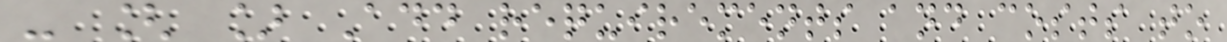- [ ] Add requirements and costs to
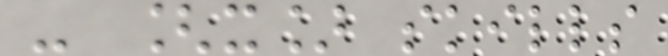- [x] skills
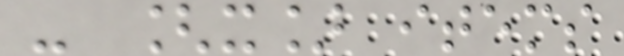- [x] items
